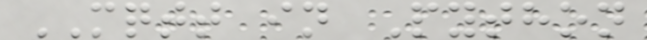MQTT in Python
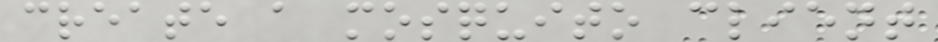create a mosquito client
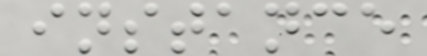instance
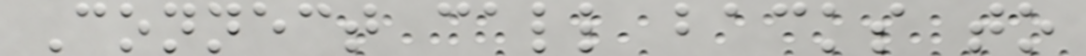Connect call backs to
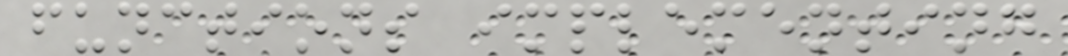functions implementing
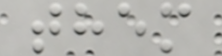them
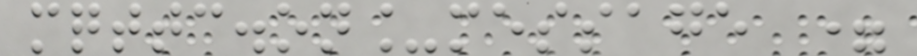mqttc.on_message =
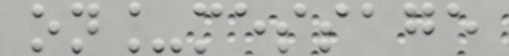on_message
